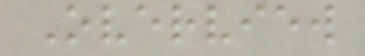Overview
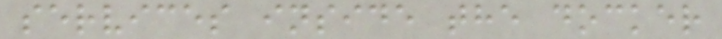services inside the docker
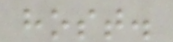host.
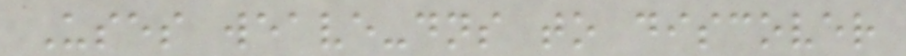Uses weave-dns to discover
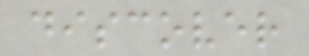discover
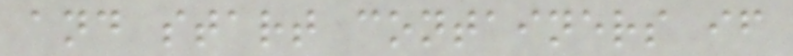and start containers if
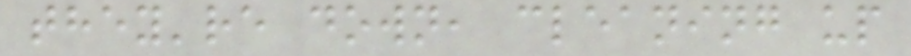they're down, cleaning up
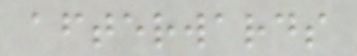afterwards
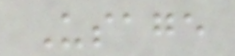Usage
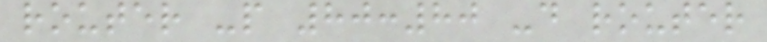router -p 80:80 -d router
